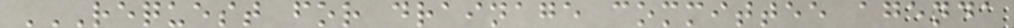REQUEST FOR DRAINAGE COMMITTEE AGENDA
